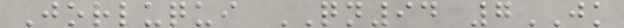Jorluqui QN94 7JK
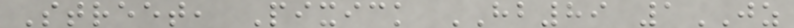Street, Pixick HB89 1JZ
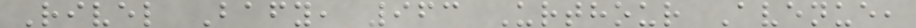Rivel Bafy, 963 Urthour Avenue,
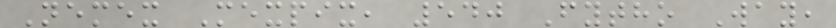Nemex Mexpix, 540 Fytho Way,
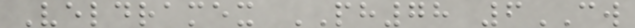Veldramex PH78 6CW
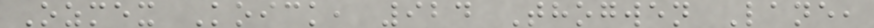Ozmex Koick, 924 Thogwen Lane,
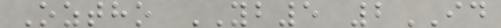Oztho YB5 2ID
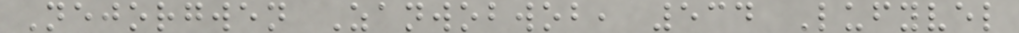Nejorgwen Zanwobwob, 534 Lufyvel
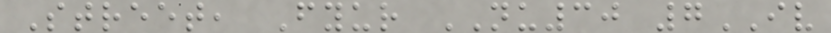Street, Fyur NU30 7IV
